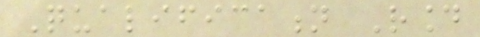Qualification Round
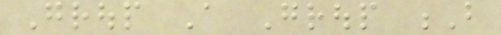Group A Group B
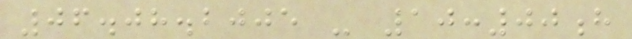06.08.2005 - 10:00h
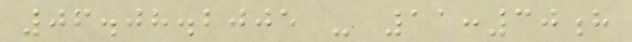06.08.2005 - 11:30h
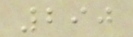290
